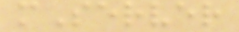mServer
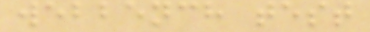webbench test
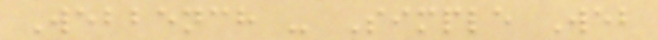Webbench - Simple Web
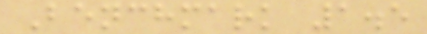Benchmark 1.5
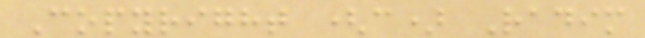Copyright (c) Radim
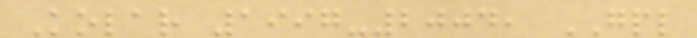Kolar 1997-2004, GPL
